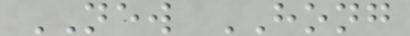NEW HONG
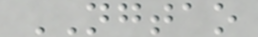NGTAO
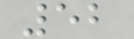52
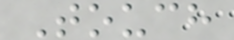Touch
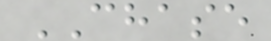CHASE
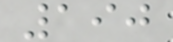190
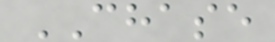CHASE
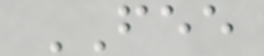FEE
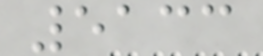5133
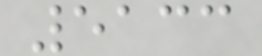5133
